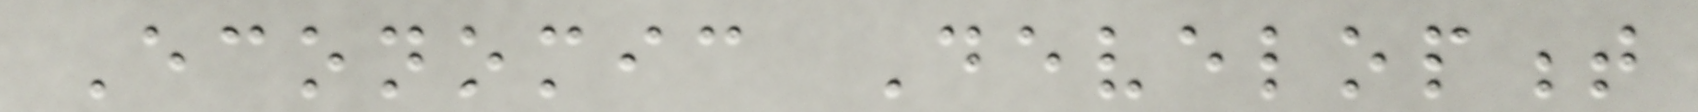Economic Development
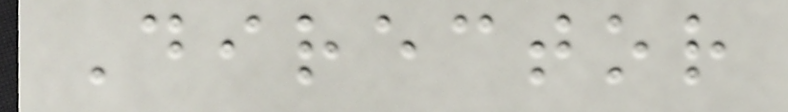Director
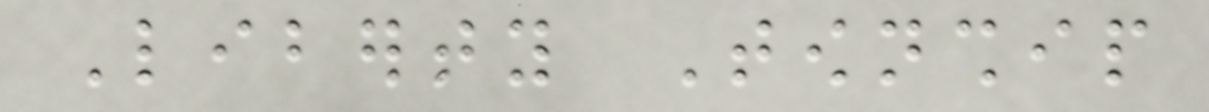Liberty Township
